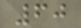60
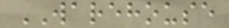WAREHOUSE
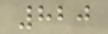820
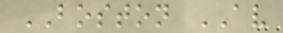BOSTON AV
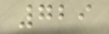729
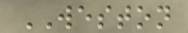WESTON
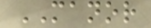MANOR
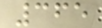365
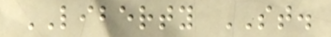LIBERTY ST.
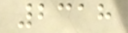2318
